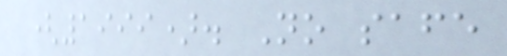(1999). No safe
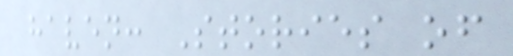haven: Stories of
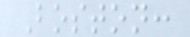Boston:
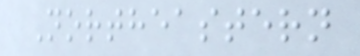Northeastern
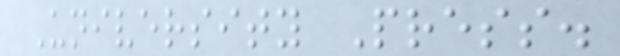University Press.
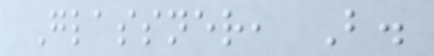Glassner, B.
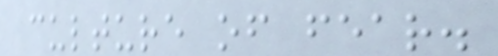culture of fear.
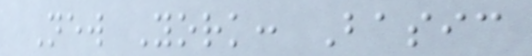New York: Basic
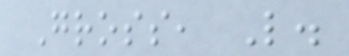Gross, L.
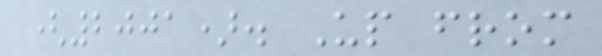(2001). Up from
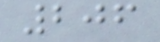206
